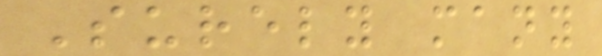Surely many
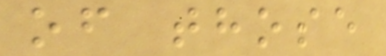of those
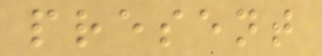present
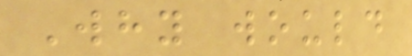Why would
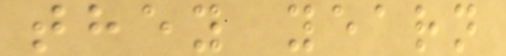they yearn
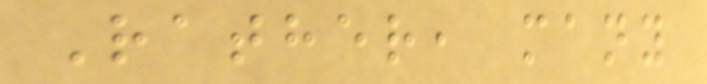Rather, many
